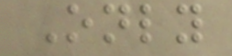Only
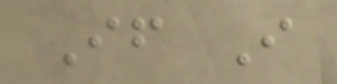If I
